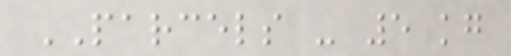PARCELS - 5 kg
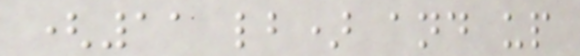(11 lb) and up
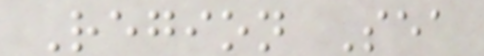Region Sea
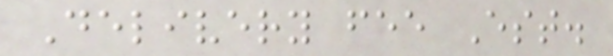Delivery fee Est.
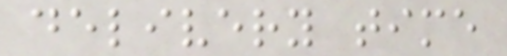delivery time
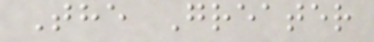The Greater
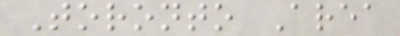Toronto Area
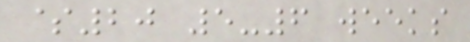$20 5-6 weeks
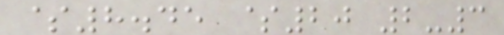$8.45 $20 2-3
